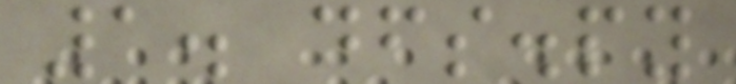1. dfs.py
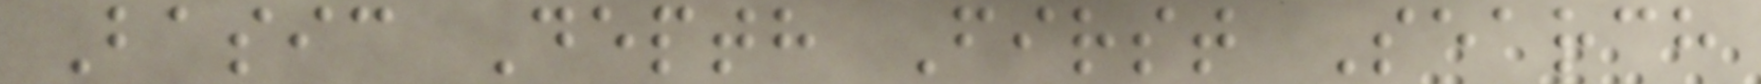Basic Depth First Search
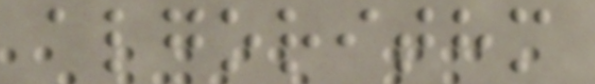algorithm
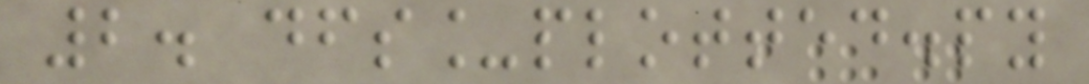2. dfs_plotted.py
